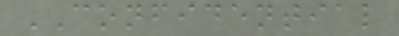CONFIDENTIAL
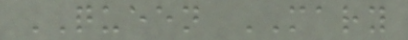QUEEN MARY
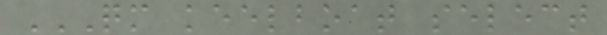QM KEELBOAT SELECT
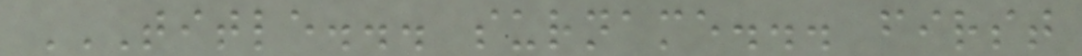TITLE... SURNAME... FIRST
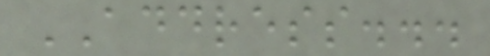ADDRESS...
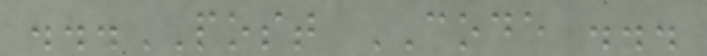...POST CODE ...
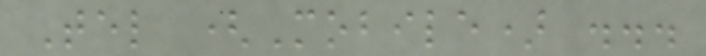Tel (Mobile) ...
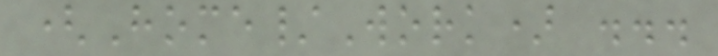(Home/Work) ...
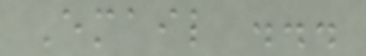Email ...
